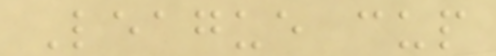League cup
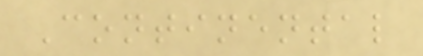Continental
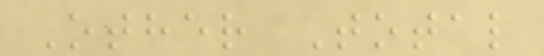Other Total
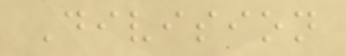Division
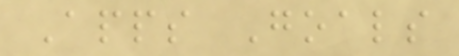Apps Goals
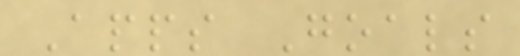Apps Goals
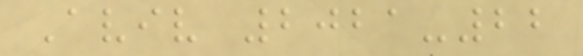Aviv 2021-22
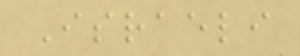Israeli
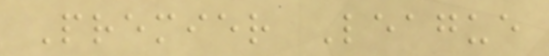Premier League
